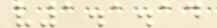v1.1.14
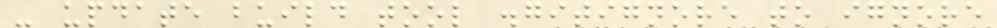- update build tool .gitignore to ignore
